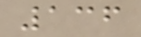136
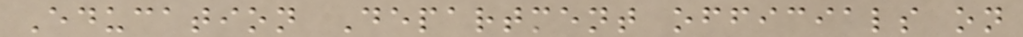Education Department officials on
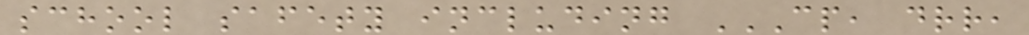school safety including CP, DRR,
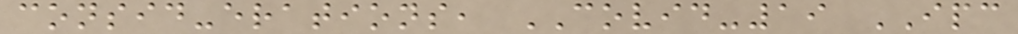consid-erations, COVID-19 IPC
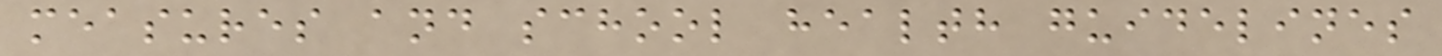measures and school health guidelines
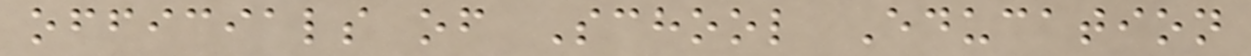officials of School Education
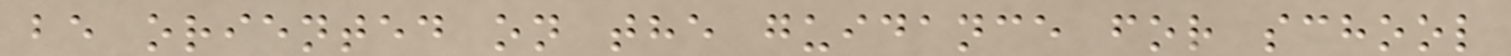be oriented on the guidance for school
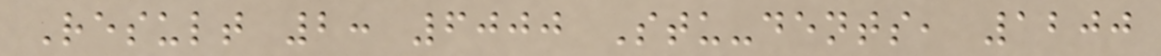Result 2: 6000 Stu-dents, 1200
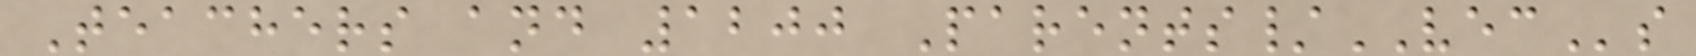Teachers and 1200 Parents/VECs
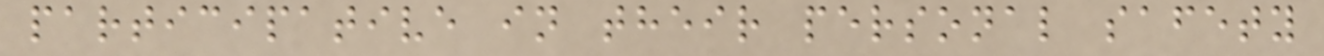participative in their personal safety
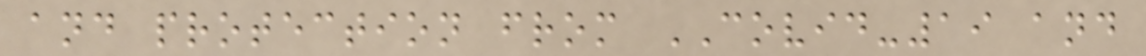and protection from COVID-19 and
